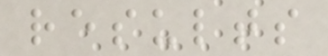results
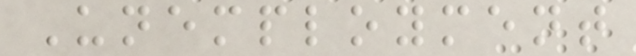Unemployment
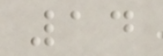14
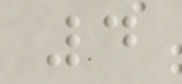4
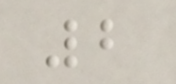2
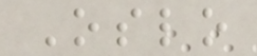Oslo
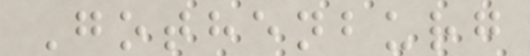Gothenburg
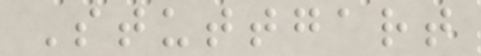Stuttgart
